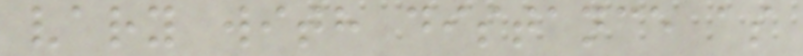vary with distance as
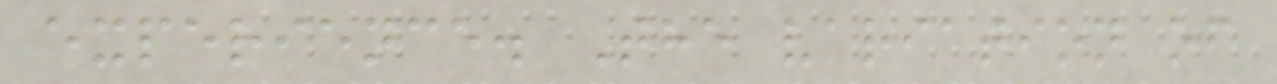experience. The variation of
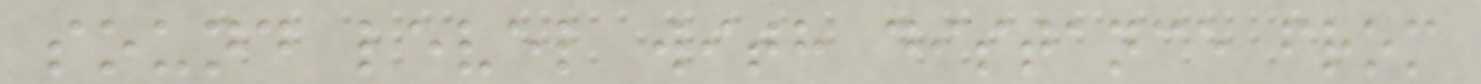sound level with distance from
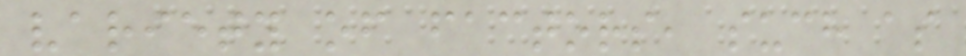variety of factors, such as
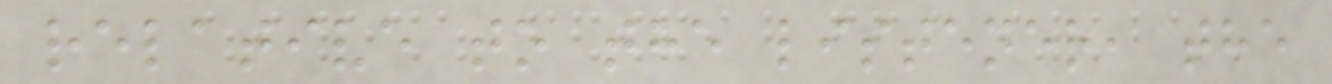relative to the listener, the
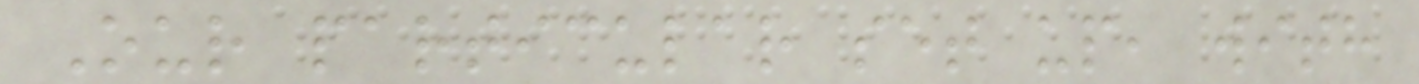Our particular set up, with
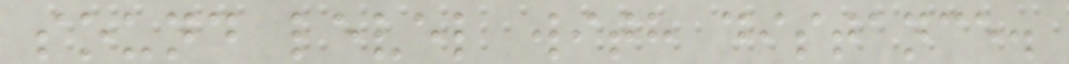sound level with distance.
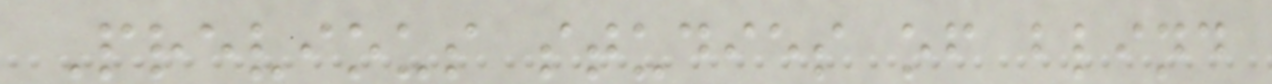Previous studies of blind
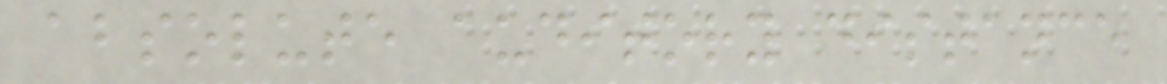absolute auditory distance
